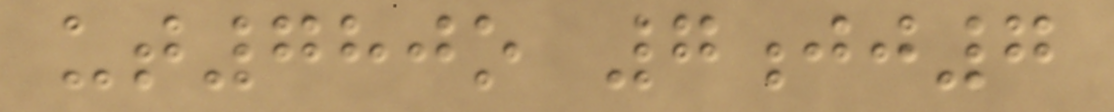ut780o 7jj7
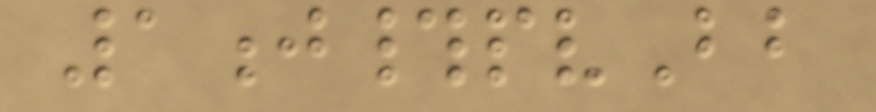1j#pvBb
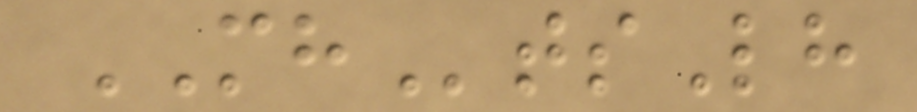MHtsLh
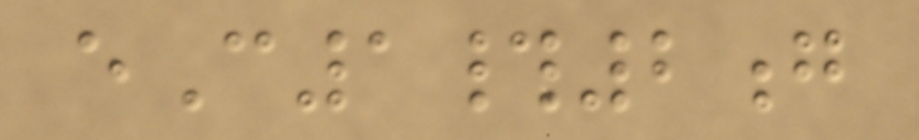eC1#2g
